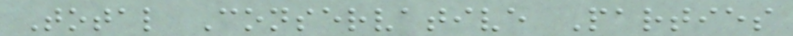Total Conservative Parties
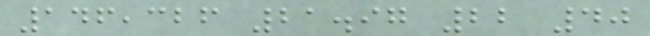146,326 21.97 22 40
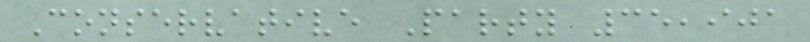Conservative Party 35,901
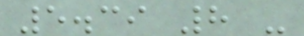5.39 8 -
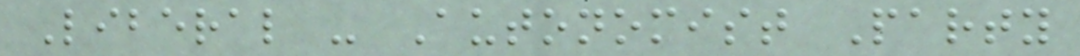Liberal - Autonomist Party
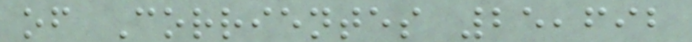of Corrientes 25,692
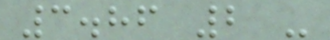3.86 2 -
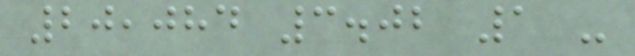20,084 3.02 1 -
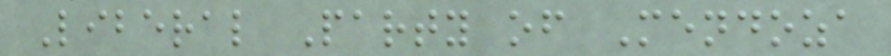Liberal Party of Mendoza
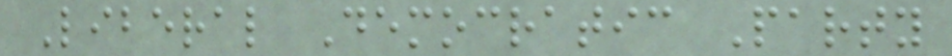Liberal Democratic Party
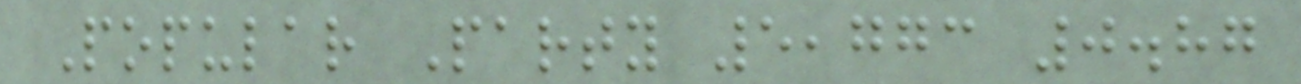Popular Party 5,773 0.87
